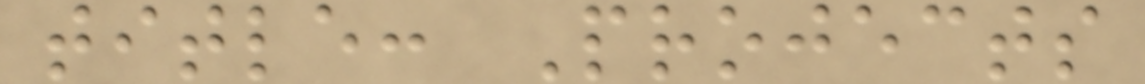title: Projects
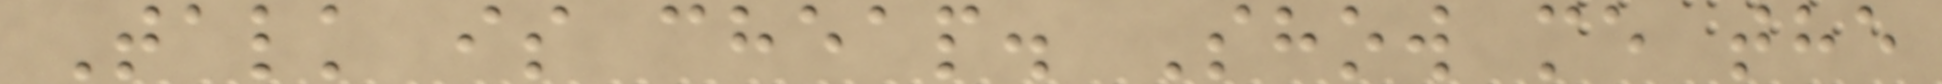Talk is cheap. Show me the
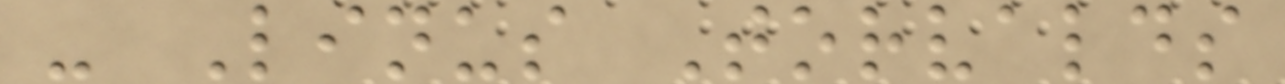- Linus Torvalds
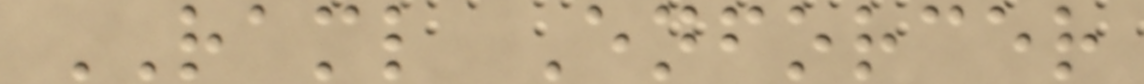RAML Enforcer
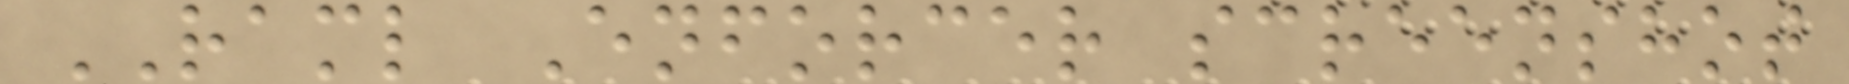RAML Enforcer screenshot
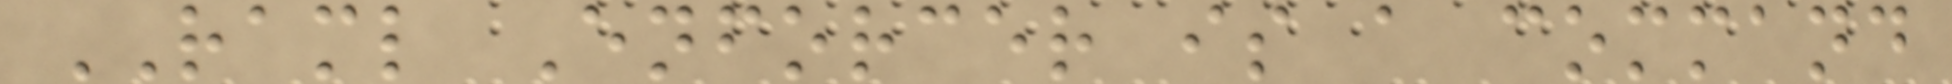RAML Enforcer is a command
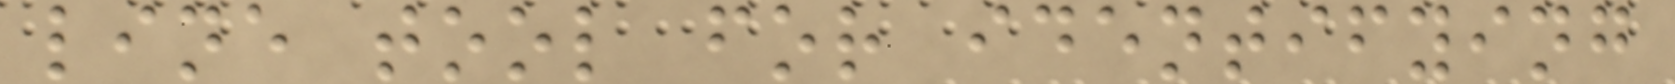line tool for identifying
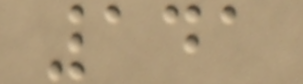141
